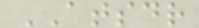ATSDR
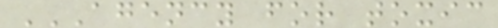AGENCY FOR TOXIC
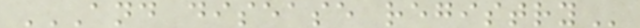AND DISEASE REGISTRY
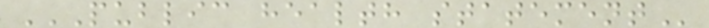PUBLIC HEALTH STATEMENT
